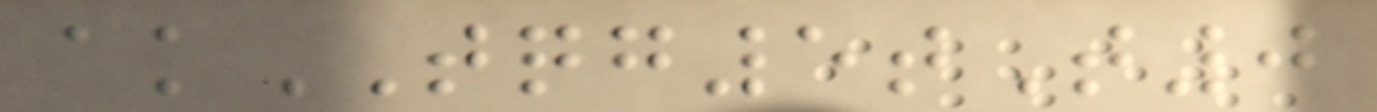akTQG5tT0
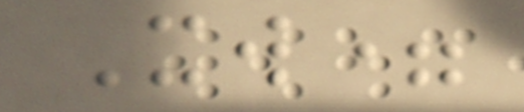Xw=
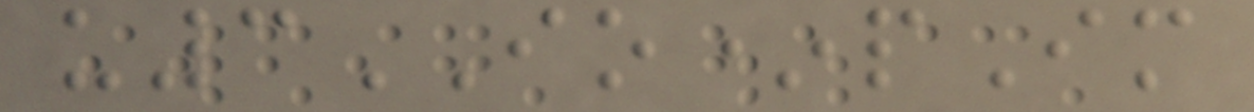u3IO*pIm
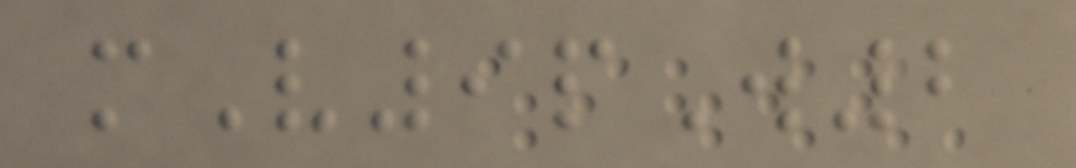mV9pW2
